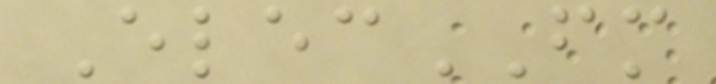ElecFM
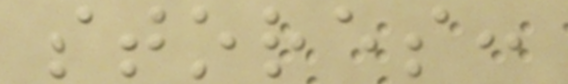stores:
